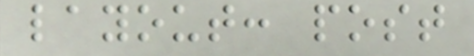layout: post
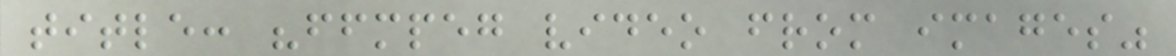title: "ffmpeg video from images"
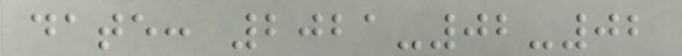date: 2021-02-02
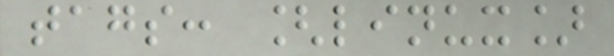tags: [linux]
